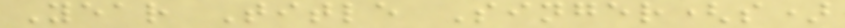Year Title Singer(s)
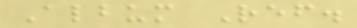Album Ref.
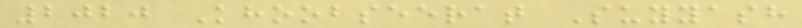2020 Khoobseerat Suyyash
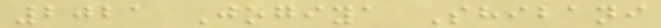2021 Jogiya Shibani
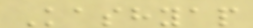Kashyap
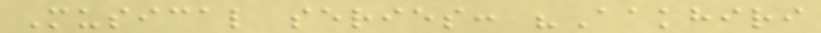Musical series: "Aakhiri
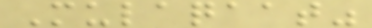Mulaqaat"
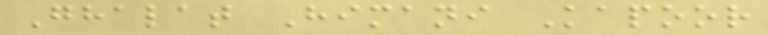Ghalat Himani Kapoor
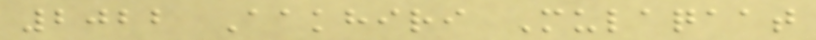2022 Aakhiri Mulaqaat
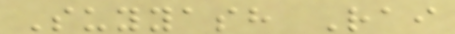Suyyash Rai
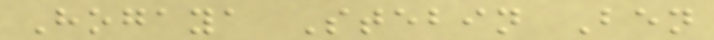Hogaya Stebin Ben
